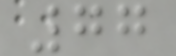77
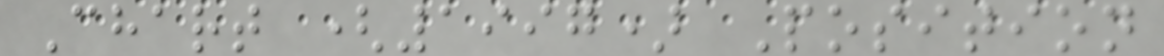Chart (1997) Position
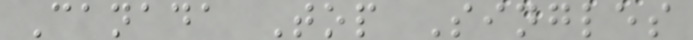Canada Top Singles
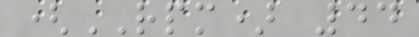(RPM) 44
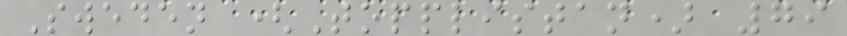Sweden (Topplistan) 79
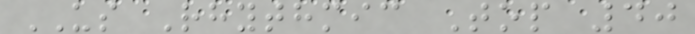US Rhythmic Top 40
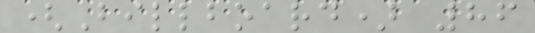(Billboard) 86
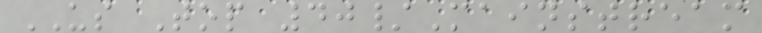US Top 40/Mainstream
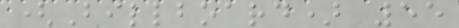(Billboard) 55
